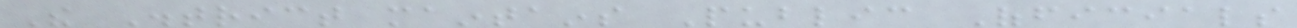The District maintains Public Officials
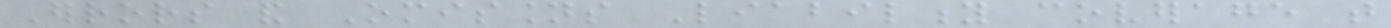Errors and Omissions Liability coverage that
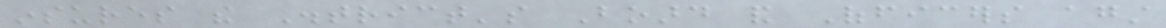insures the District's Board and Officers against
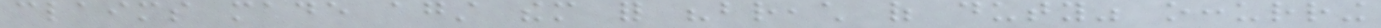claims made against them for "breach of duty" occurring
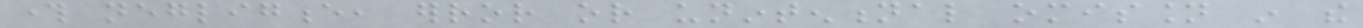through negligence, error or unintentional omission in the
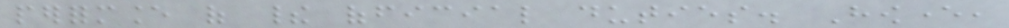performance of their official duties. However,
